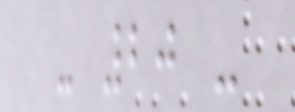- 20 -
